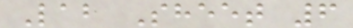Lab Sheet 6
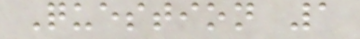Question 1
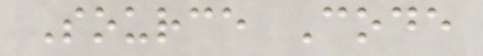Source Code
